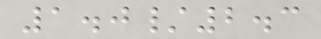1.0/2.3
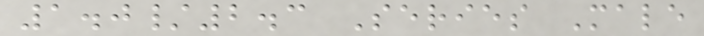1.0/2.3 Series Male
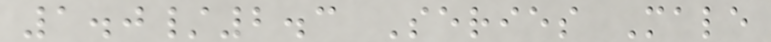1.0/2.3 Series Male
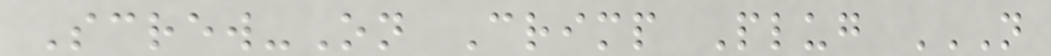Screw-On Crimp Plug N
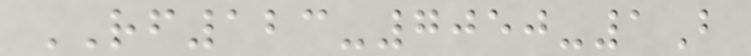RF123-7050-1B
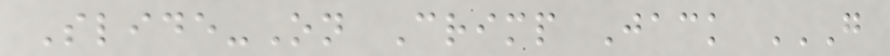Slide-On Crimp Jack G
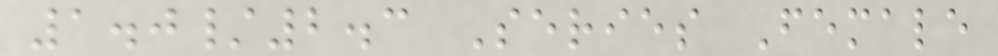1.0/2.3 Series Female
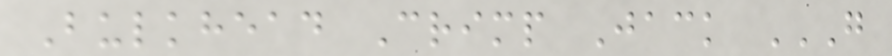Bulkhead Crimp Jack G
